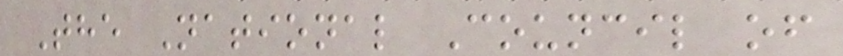The National Council of
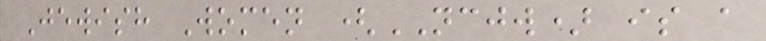Jewish Women (NCJW) is a
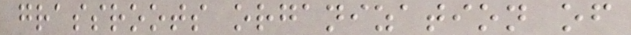grassroots organization of
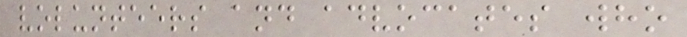volunteers and advocates who
